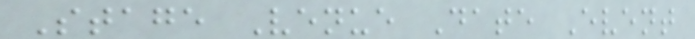Stage Venue Date Event
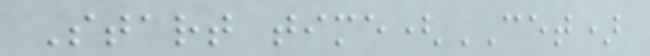Start time(CET)
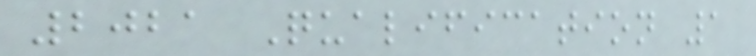2021 Qualification 1
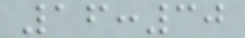16:30
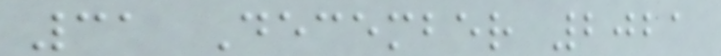31 December 2021
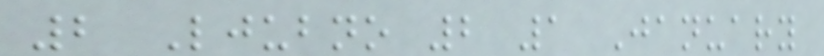2 Ljubno 2 1 January
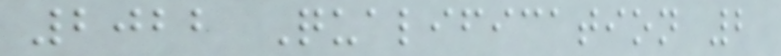2022 Qualification 2
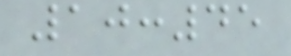10:45
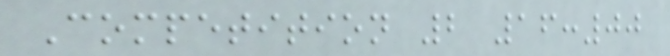Competition 2 16:00
